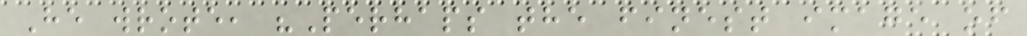He wrote, "Perhaps the finest image of
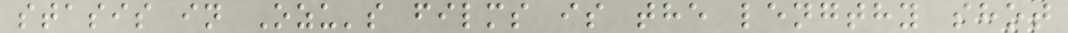stasis in Ozu's films is the lengthy shot
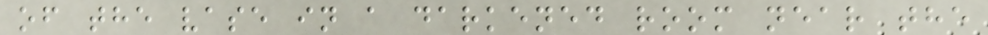of the vase in a darkened room near the
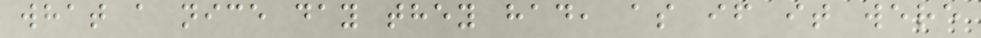what a nice day they had, as if it were
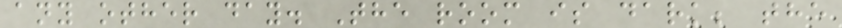any other day. The room is dark; the
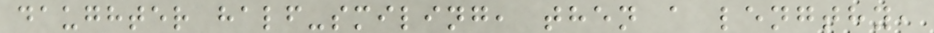daughter half-smiling, then a lengthy,
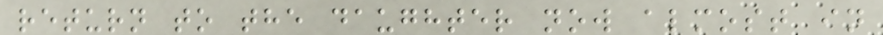return to the daughter now almost in
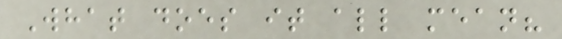What does it all mean?
